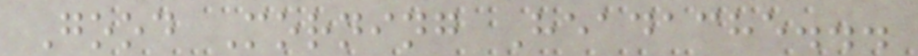Good Morning Headache...
